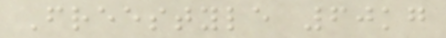Freestyle 60kg
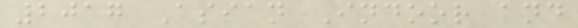2017 Asian Indoor and
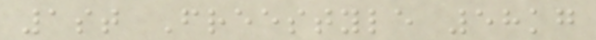1st Freestyle 58kg
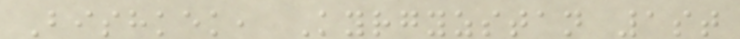Bishkek, Kyrgyzstan 1st
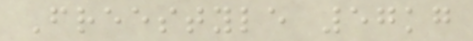Freestyle 57kg
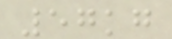57kg
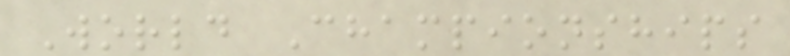World Championships
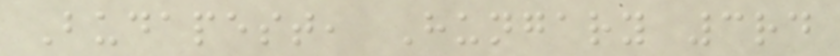Budapest, Hungary 3rd
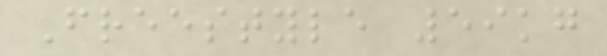Freestyle 59kg
